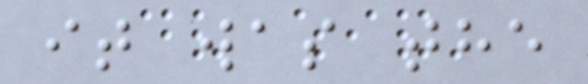it was the
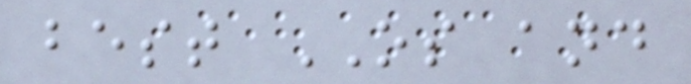best OS and
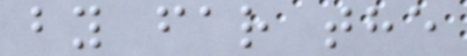by far the
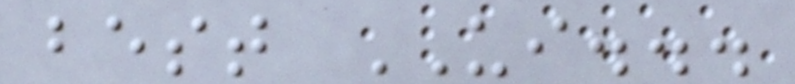best UI...
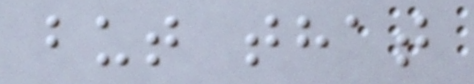but that
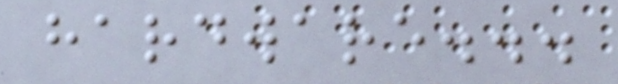hardware...
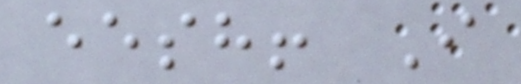eesh! I
